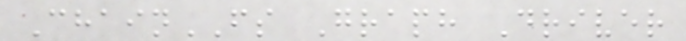ChainFS Graph Driver
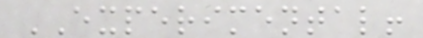EXPERIMENTAL!
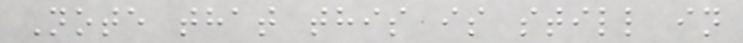Note that this is still in
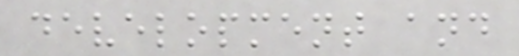development and
